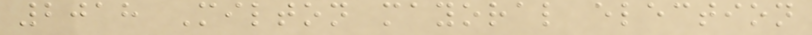2018 Milton mayoral election
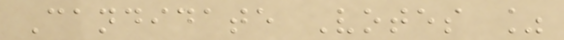Candidate Votes %
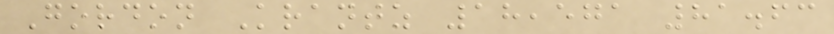Gordon Krantz 18,571 81.63
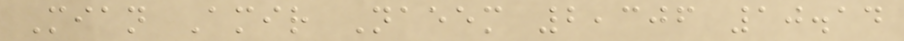Mian Amir Naeem 2,306 10.14
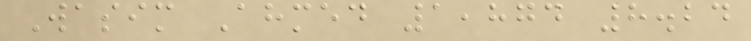Wasim Ahmed 1,874 8.24
